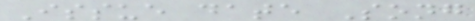Issue date Song
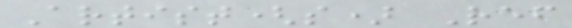Artist(s) Ref
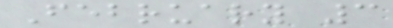February 3
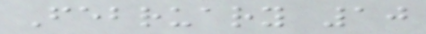February 10
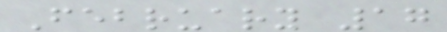February 17
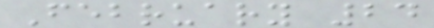February 24
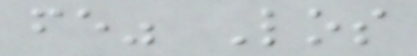fe" Los
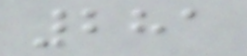281
